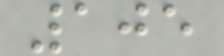105
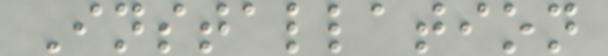Installation
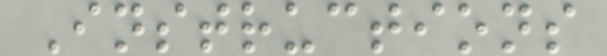Instructions
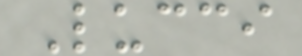Lucci
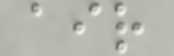air
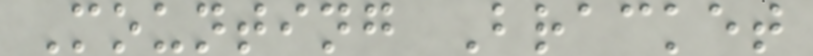Mounting Bracket
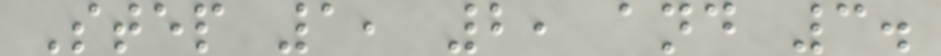Step 1, 2, and 3.
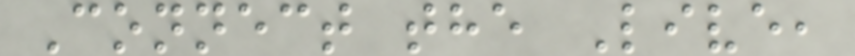Connect the Live,
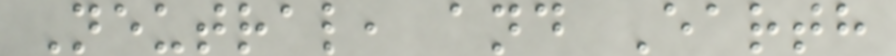Neutral, and Earth
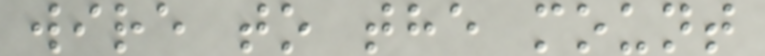wire to the mount
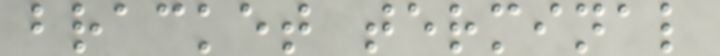bracket terminal
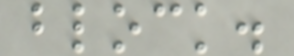block.
